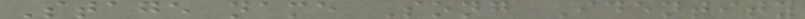Stage name Song Identity
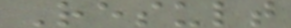Result
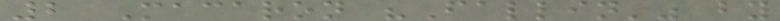2 Macaron "Fallin'" by
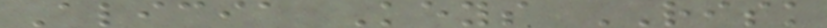Alicia Keys RISK
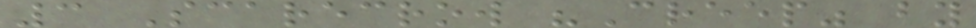3 Scarecrow "Creep" by
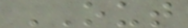OUT
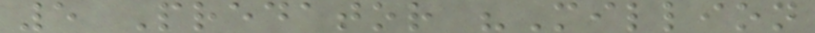5 Predator "Million
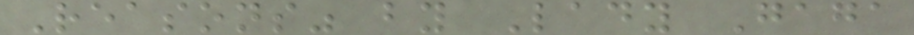Reasons" by Lady Gaga
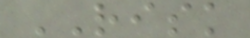RISK
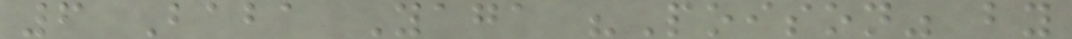6 Baba Yaga "Poison" by
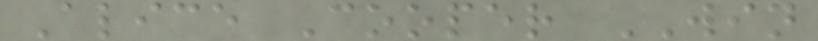Alice Cooper WIN
